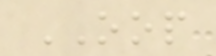OOP
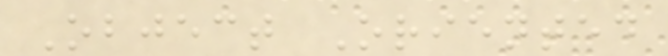Object Oriented
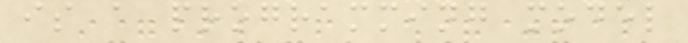is a programming model
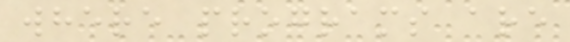where programs are
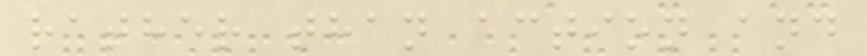rather than action and
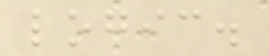logic.
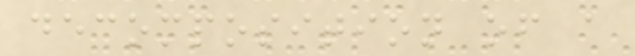decomposition of a
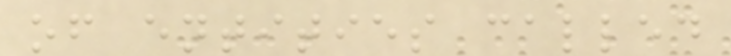of entities called
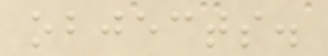objects.
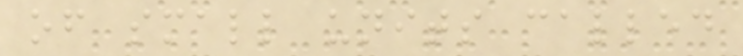of small units called
